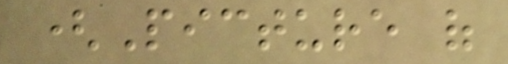(Picture of
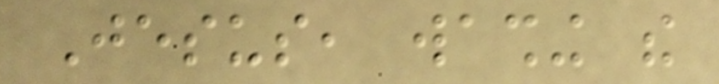Jesus, washing the
